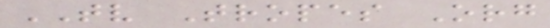TV Tropes Org
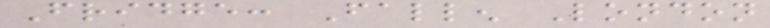Fridge: Fallen London
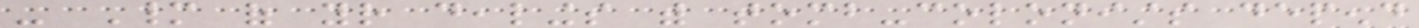- Many of your dealings with tomb-colonists depend
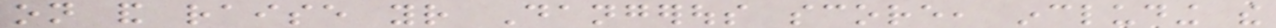on and raise your Dangerous score, including the
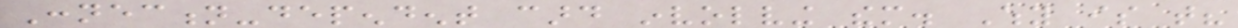Connection-dependent card involving them. Why is that?
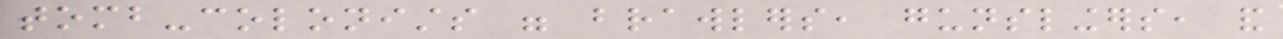tomb-colonists were brawlers, gunslingers, and
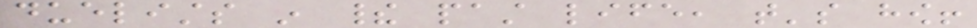duelists in their past life, that's how!
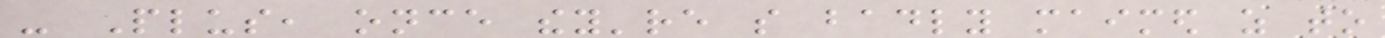- Plus, once they're so badly maimed as to
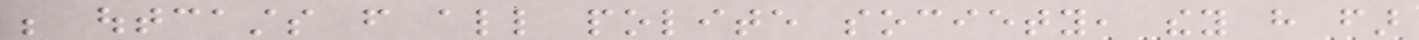be outcasts from all polite society, they have far
